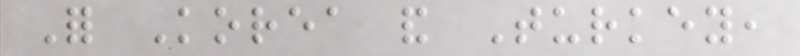For Korea and Turkey,
